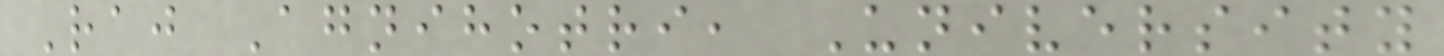Raj Agnihotri, University
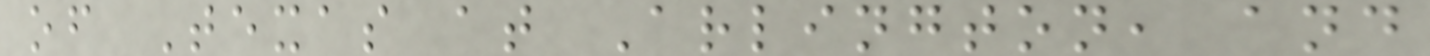of Texas at Arlington, and
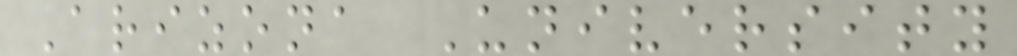Arizona University
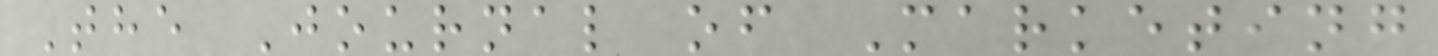The Journal of Marketing
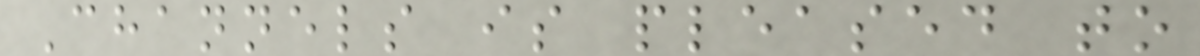Channels is pleased to
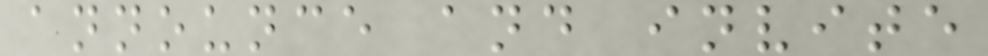announce and invite
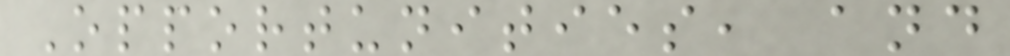Opportunities, and
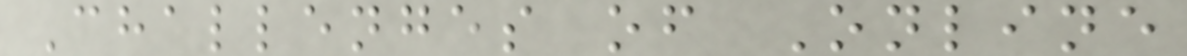Challenges of Online
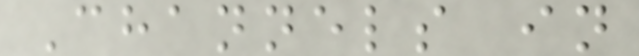Channels in
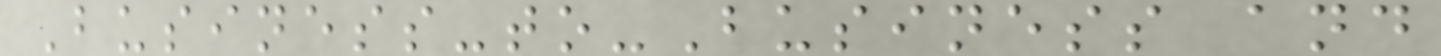Business-to-Business and
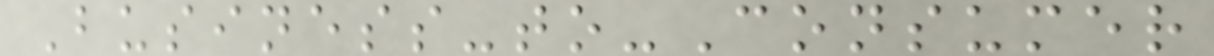Business-to-Consumer
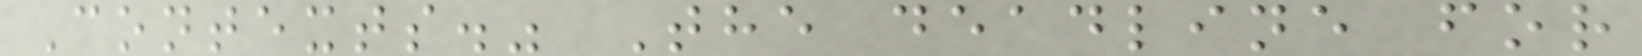Contexts." The deadline for
